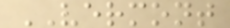VERMONT
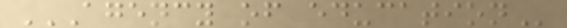AGENCY OF EDUCATION
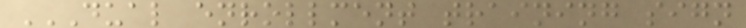DUAL ENROLLMENT TRAINING SIGN
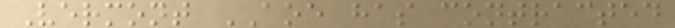Vermont AOE has contracted
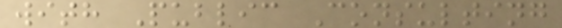with Public Consulting
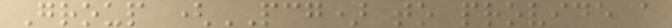Group (PCG) to provide a
